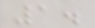1.
